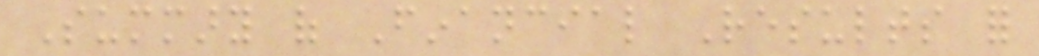Summary of Financial Results for
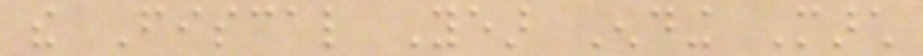the Fiscal Year Ending March
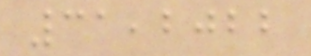31,2022
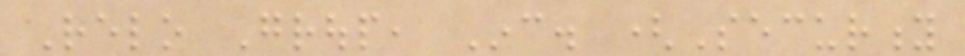Relo Group, Inc. (Security
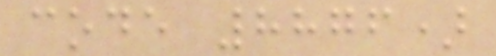code 8876)
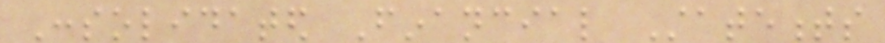Consolidated Financial Statements
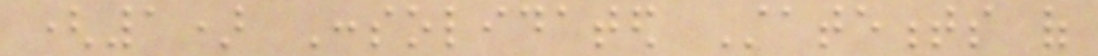(1) Consolidated Statements of
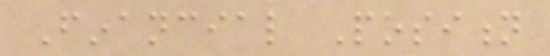Financial Position
